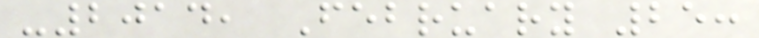-2014, February 25:
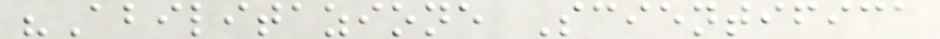"Abilitazione Scientifica
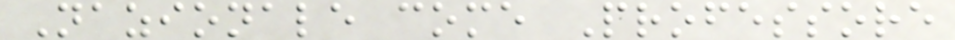Nazionale come Professore
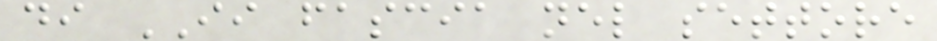di II fascia nel settore
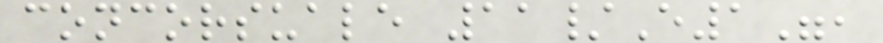concorsuale 11/E1",
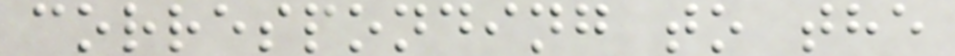corresponding to the
